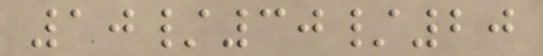10/30/20
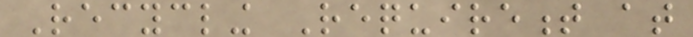Recycling Requirement at
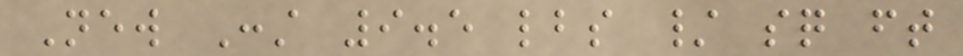New Const 9.5 lbs / sq ft
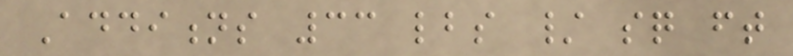Additions 33 lbs / sq ft
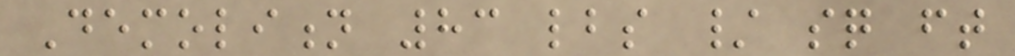Demolition 83 lbs / sq ft
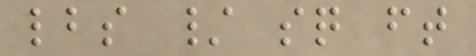lbs / sq ft
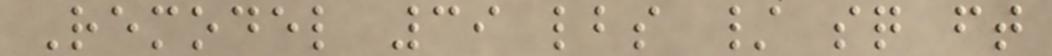Remodel 39 lbs / sq ft
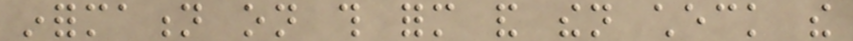information on this form and then check the
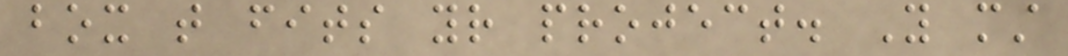box that fits your project. You must
